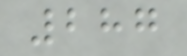287
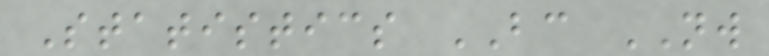Statistics BC NW
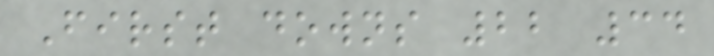First downs 22 34
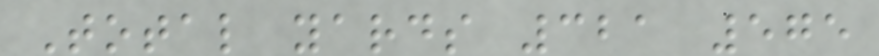Total yards 321 575
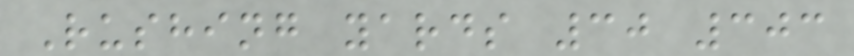Rushing yards 30 303
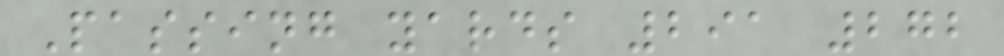Passing yards 291 272
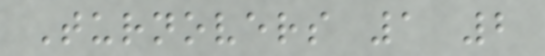Turnovers 1 2
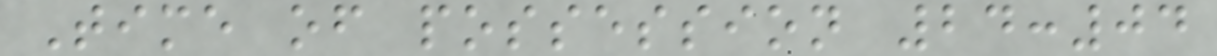Time of possession 24:04
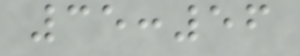35:56
